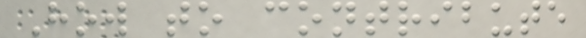How to contribute
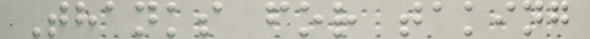Thanks for taking
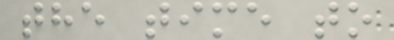the time to
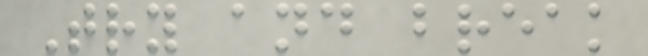Try and break
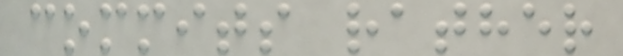commits rather
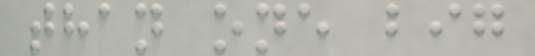than one big
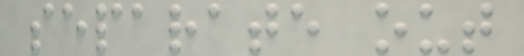separate out
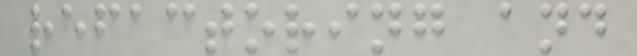refactoring and
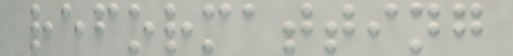reformatting
